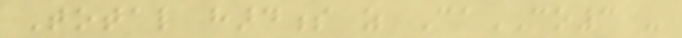Total hardness as CaCO3 -
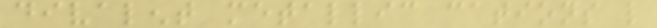divalent metallic cations like
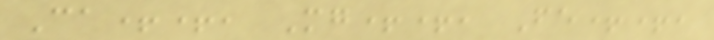Ca++, Mg++, Fe++,
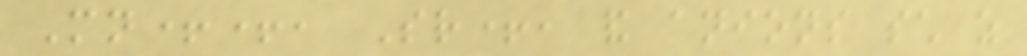Mn++, Sr+, and anions such as
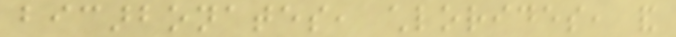bicarbonates, chlorides, and
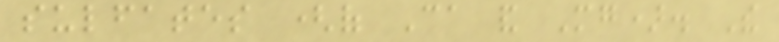sulfates (of Ca and Mg). The
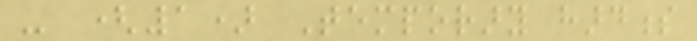- (1) Temporary hardness
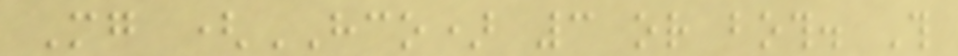Mg (HCO) 3 or both. This
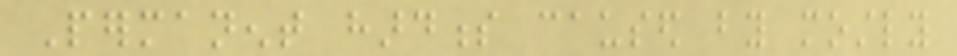Permanent hardness caused by mostly
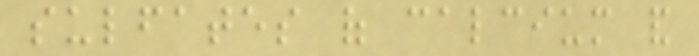sulfates of calcium and
